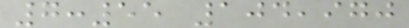7:55 104,970
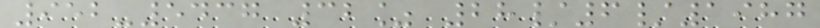952-5437 32% 28/6/1987
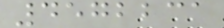4572231
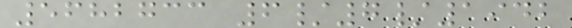5682733 6/7/1942
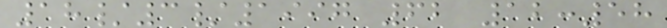18/3/1997 62 12:58
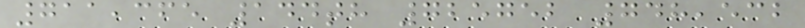711,365 144th 725752 748,532
